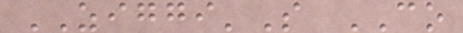ZIGGI'S CO
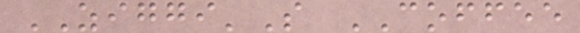ZIGGI'S COFFEE
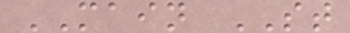MAIN ST
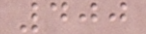400
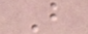B
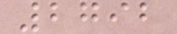2792
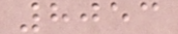8053
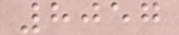8057
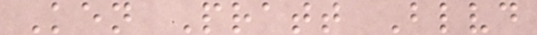Ken Pratt Blvd
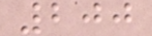200
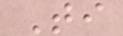Ti
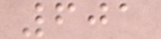601
